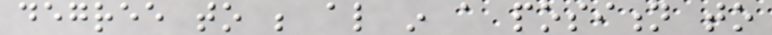degree to be also in a position to
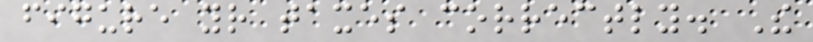figure your taxes correctly. The
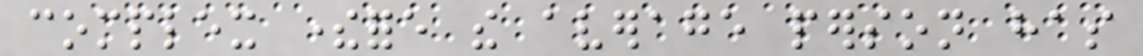complex therefore the average person has
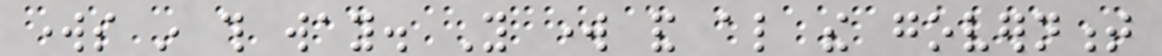works in this way. You work and also the government
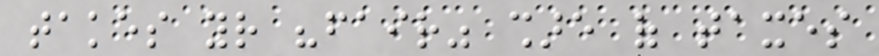takes your "fair" share of taxes
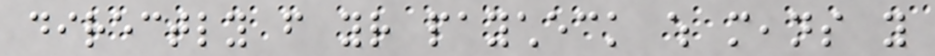directly from your paycheck which means you
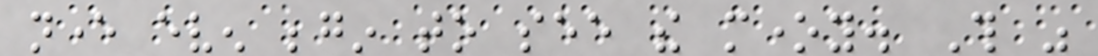never even begin to see the money. This was
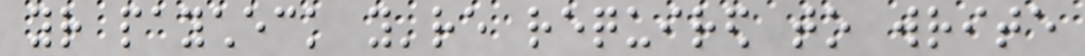your paycheck you're required to write
